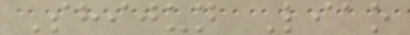Shijun Liao
